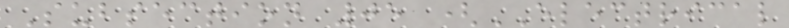Subsection 05 (ELECTRICAL
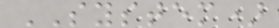SYSTEM)
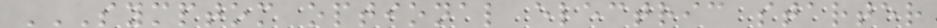SYMPTOM OPTIONAL ELECTRIC STARTER
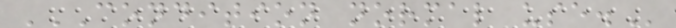CONDITION NORMAL USE.
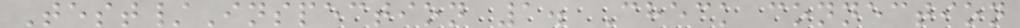Test/Inspection 1. Check connection
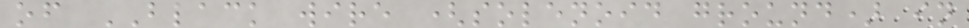of BLACK wire (solenoid ground) in
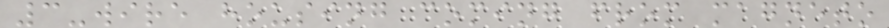3-wire housing coming from magneto
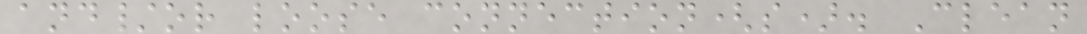and/or loose connection(s). Clean
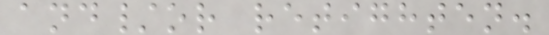and/or retighten.
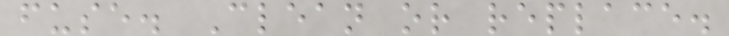fuse. Clean or replace.
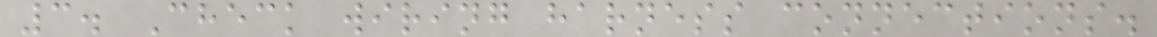3. Check wiring harness connections.
